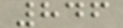846
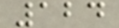124
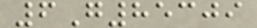6G85309
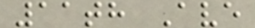11th Ave
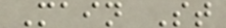Main St
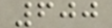600
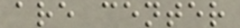are center
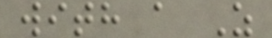with a Z
